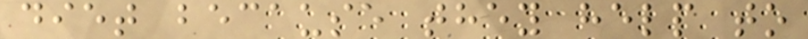diet because they help to
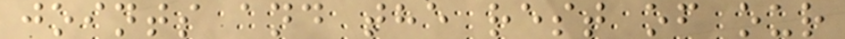joints and the rest of our
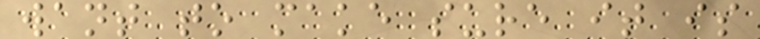want to make sure it is
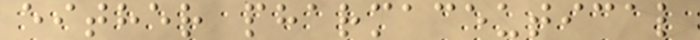either pharmaceutical
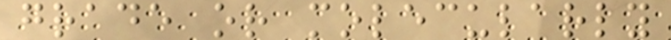grade or molecularly
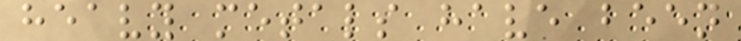heavy metals have been
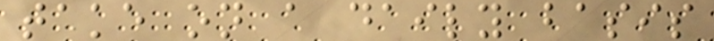take on a daily basis
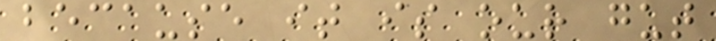because it is our gut
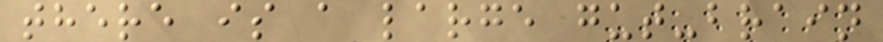there is a large gut-brain
